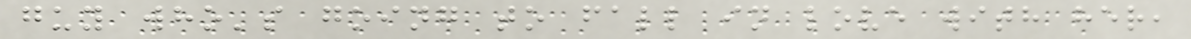guy who's going to fall in love with her,
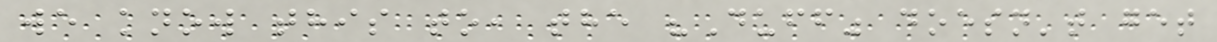we know this to, the "Duff" doesn't get
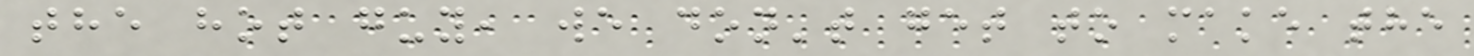the hot guy, we don't get to make the
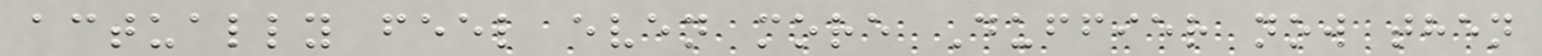actually feel even more Duffier now then
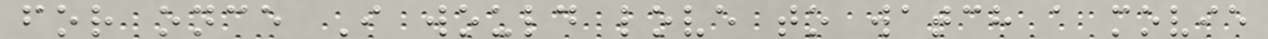for once I would love to watch a movie
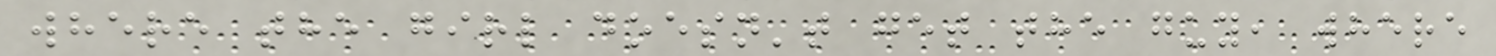where the girl doesn't get the guy, where
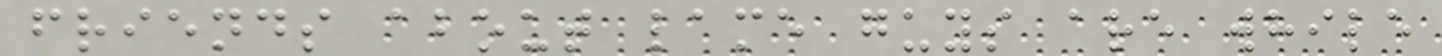friends about lame guys are while
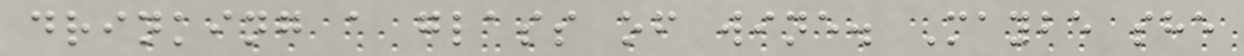drinking a glass of wine. Maybe she
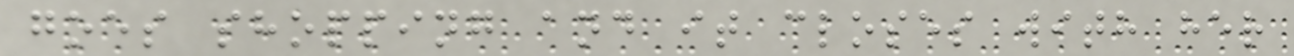goes shopping and it closes with her
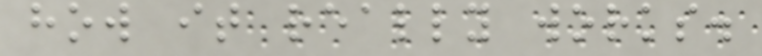how it really works.
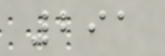291
